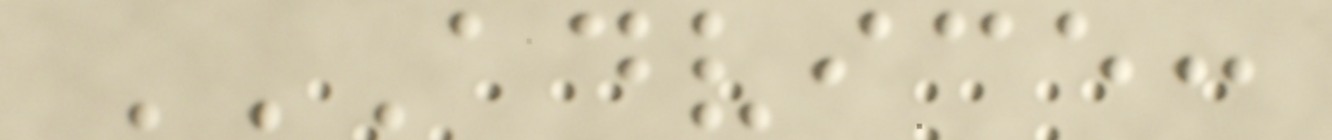ADVICE:
